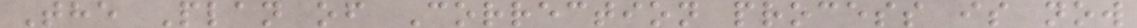The Plan of Correction process is now
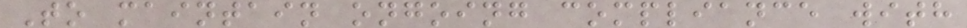To maintain ongoing compliance with
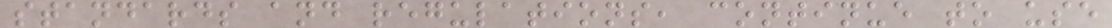standards and regulations, continue to use
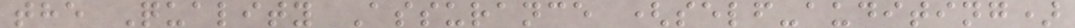the Quality Assurance (self-auditing)
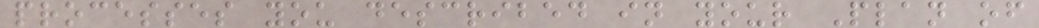processes you described in your Plan of
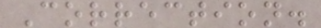Correction.
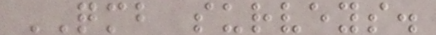QMB surveys.
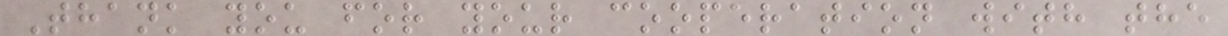Thank you for your cooperation with the
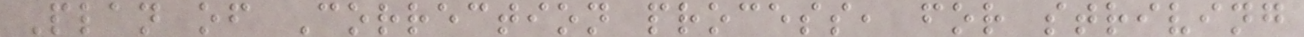Plan of Correction process, for striving
